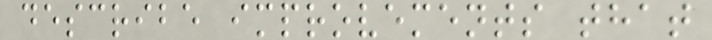describe improvements that
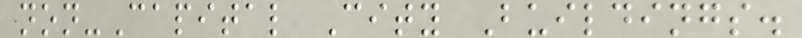non-Capital City Buildings.
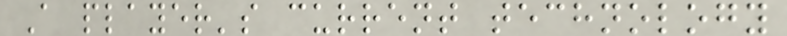A player's current technology
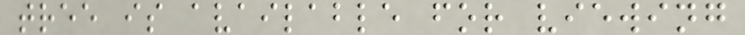tree is available for viewing
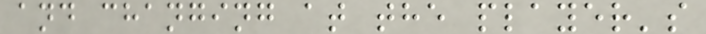and changing at the player's
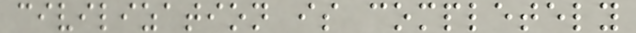civilization is completely
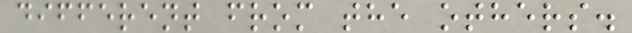different from the others.
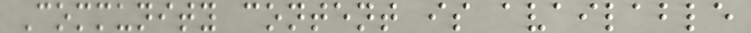Community content is available
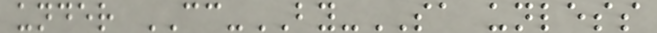under CC-BY-SA unless
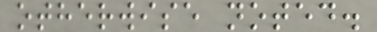otherwise noted.
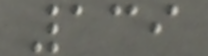139
